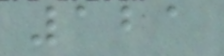121
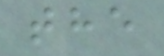the
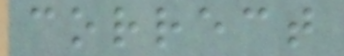correct
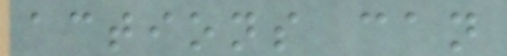actions can
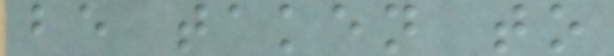be taken to
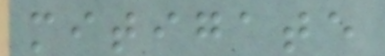mitigate
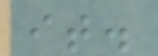it.
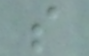s
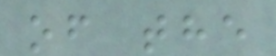of the
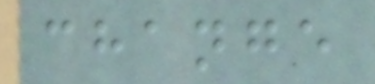change
